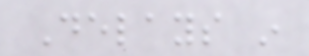Delays in
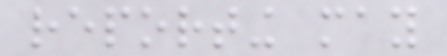reporting may
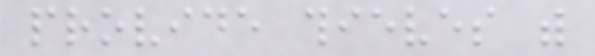provide thieves with
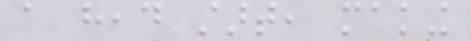a head start, making
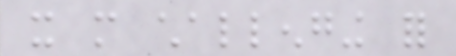it more challenging for
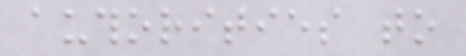authorities to
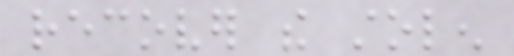recover the stolen
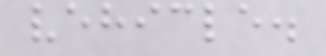vehicle.
